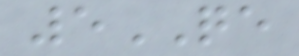5QE
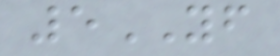5YF
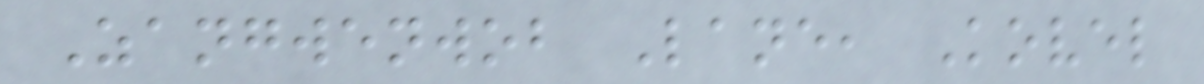Zangwenwob Lane, Kovel
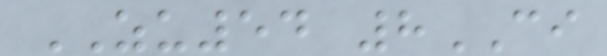ZU54 8CI
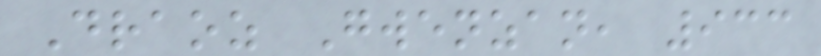Draoz Gwenzan, 933
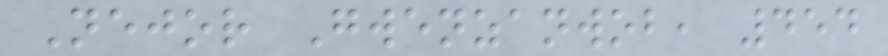Nejor Gwenzanwob, 454
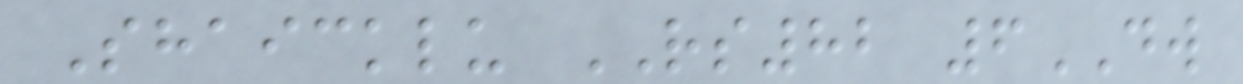Shaicklu RS82 6DW
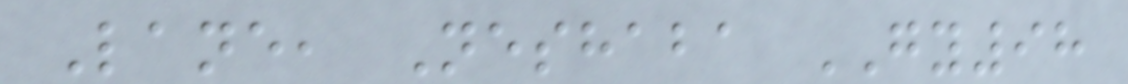Lane, Neshaba GY98
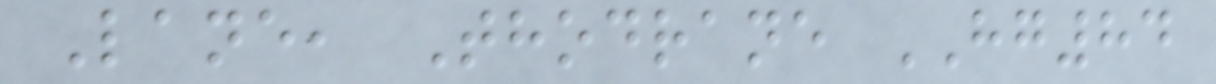Lane, Thodrane HG84
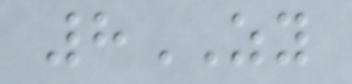8ZY
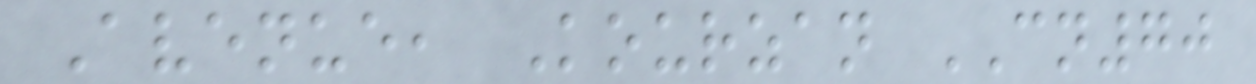Avenue, Kourzan CN70
